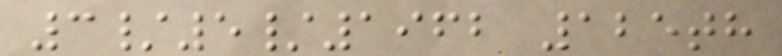3/5/1962 125th
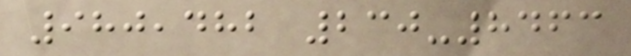980,482 230-8463
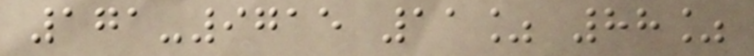171-9715 11% 88%
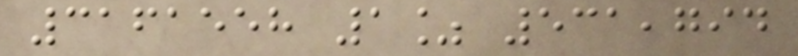3161558 1% 531,794
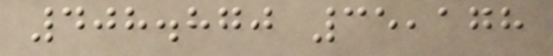408.870 35,178
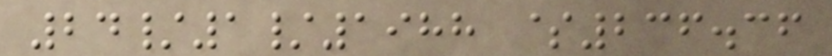24/1/1988 $236.36
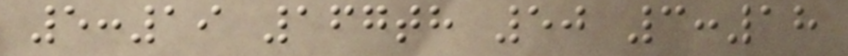5:19 167th 50 3:18
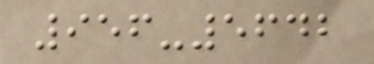956-5642
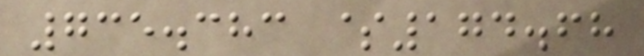735.383 $174.68
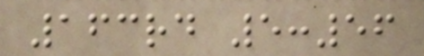163rd 5:56
